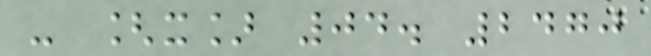- [x] 04. 2470
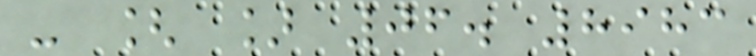- [ ] 06. 8983
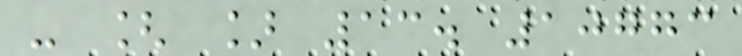- [ ] 13. 10773
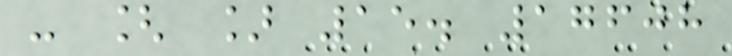- [ ] 15. 17608
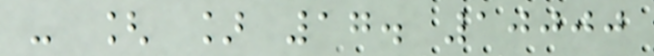- [ ] 17. 10000
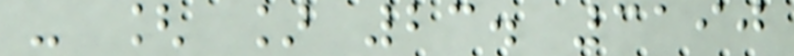- [ ] 23. 3190
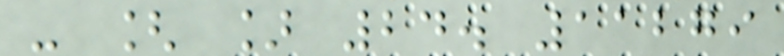- [ ] 24. 11279
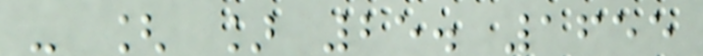- [ ] 25. 1655
